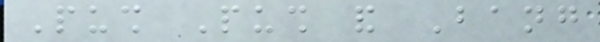Push Push and Bang
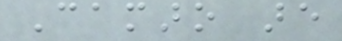Camaro are
